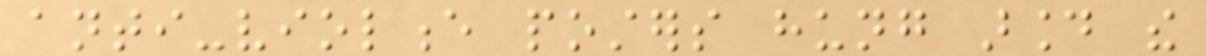anti-violence posters hung around the
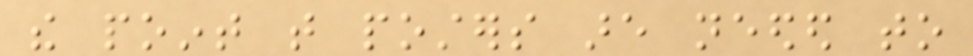the point that posters are needed to
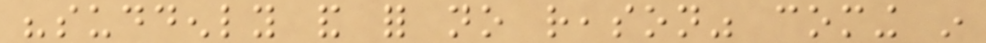"suddenly and for no reason" coming in
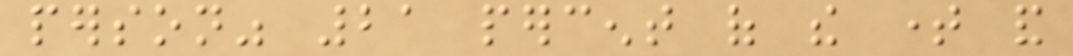person" 21 percent of the time and
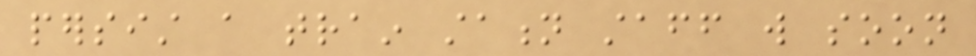persist a train station staff will soon
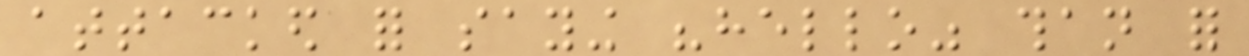attacked for saying "hello" than for
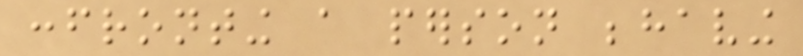confronting a person behaving
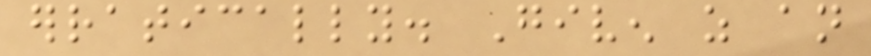erratically. Given as an
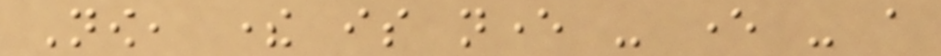Now, there is never - ever - a
